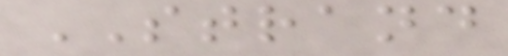STRAND
